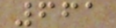661
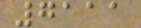7111
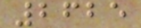2625
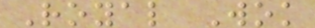Royal Wok
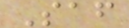Saf
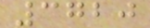3720
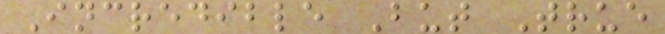Incredible But True
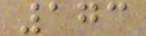173
